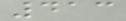413
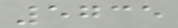5735
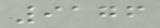9176
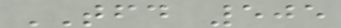TFD 505
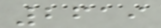2619
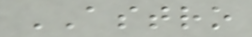ASTRO
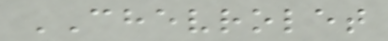CHEVROLET
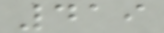419
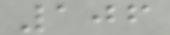106
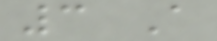3 A
